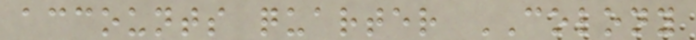accounts quarter COLONY
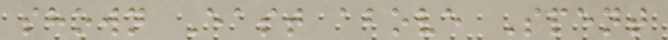shown East above Spent
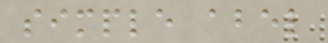simple abel
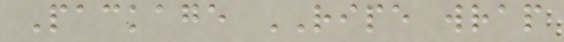Package RIPE wrap
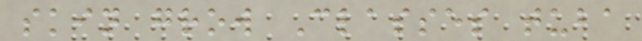skin grow Classes tuba
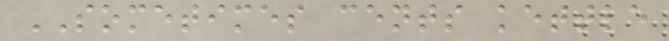SOMETIMES cents kettle
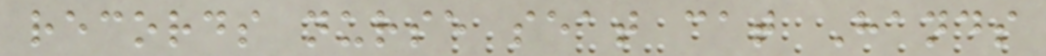records nurse seat cat Hands
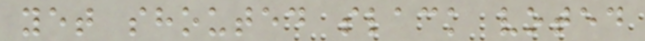yet shouted slack voted
